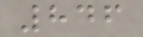846
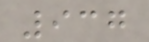937
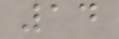14
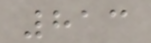813
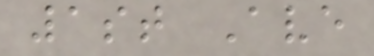1st Ave
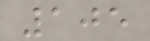105
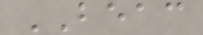BEAC
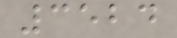3524
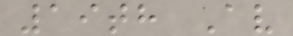19th Av
